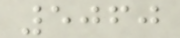5060
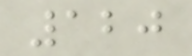120
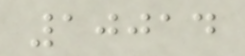10014
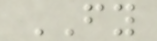FY
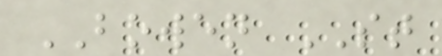BOWEN ST
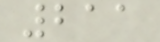211
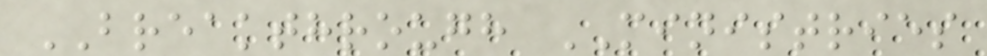BREAKTHROUGH MINISTRIES
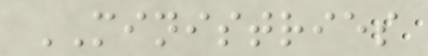MINISTRIES
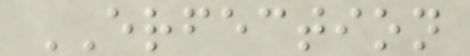ERFECTION
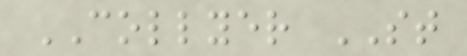COLLYER ST
